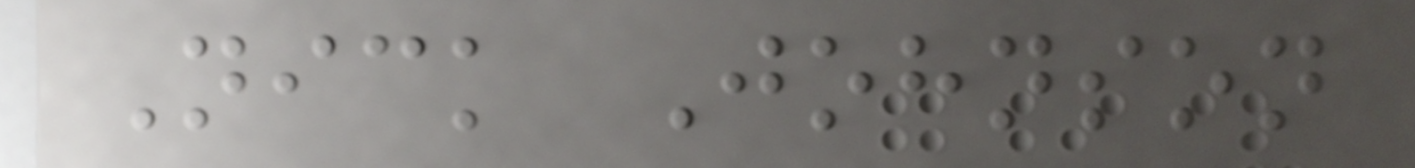Nick Johnson
